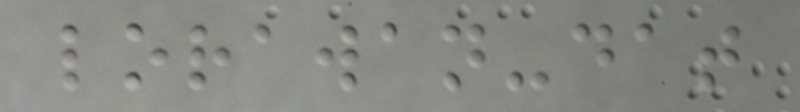lorawan-dat
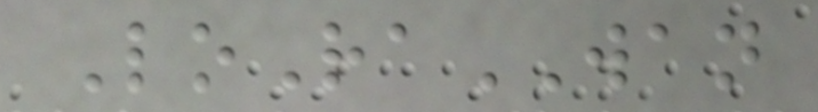LoRaWAN
